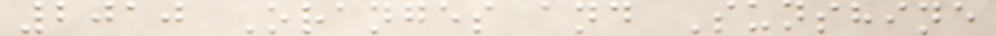2010 Oranges and Sunshine
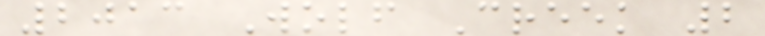2013 Wolf Creek 2
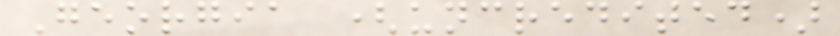Georgia (uncredited)
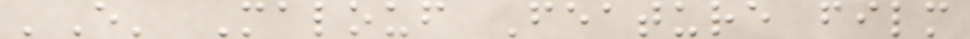'E' Malouf Feature film
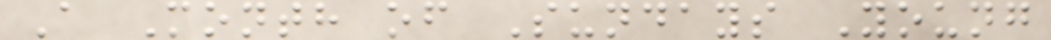A Month of Sundays Young
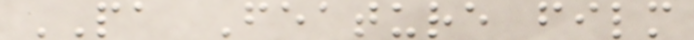PA Feature film
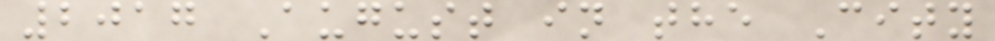2017 August in the City
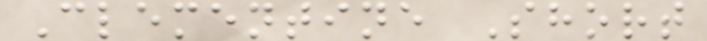Clementine Short
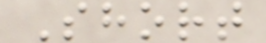Short
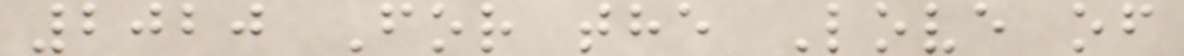2020 For the Love of
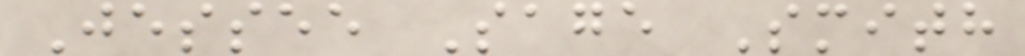Jessee Sage Smith
